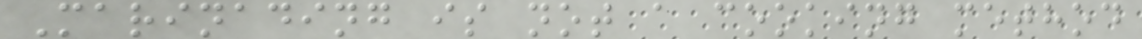Marinading is not a cooking method
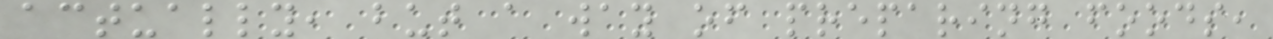actually, but a way of preparing foods,
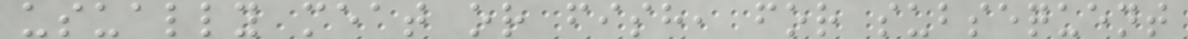usually meat or fish, for subsequent
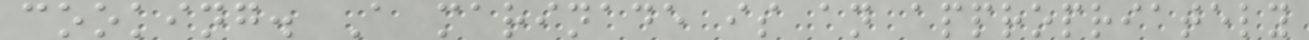cooking. A marinade is an appropriately
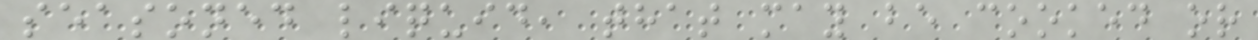seasoned liquid, that may be cooked or
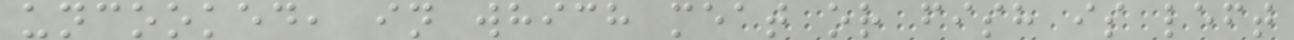uncooked, in which meat or fish is left
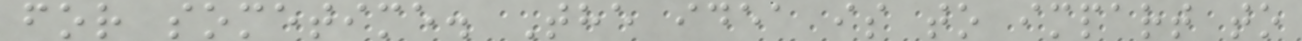for sometime. The idea is to impart to
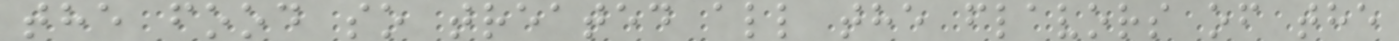the food so treated all the flavors of the
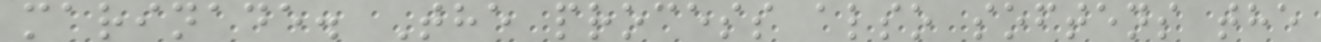marinade. The process also softens the
